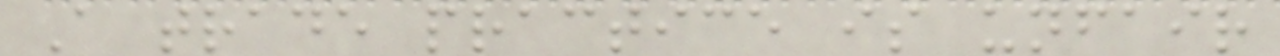A trade practice is unfair
